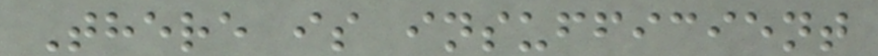There is insufficient
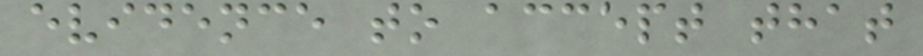evidence to accept that
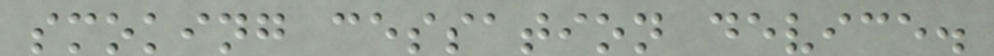smoking cessation device.
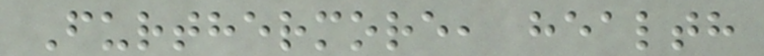Furthermore, health
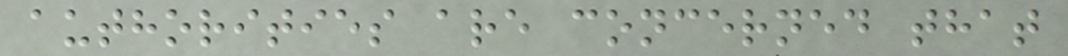authorities are concerned that
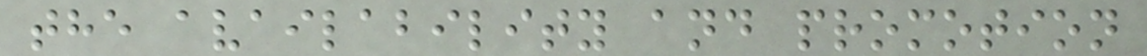the availability and promotion
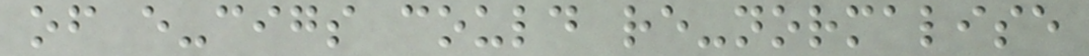of e-cigs could re-normalise
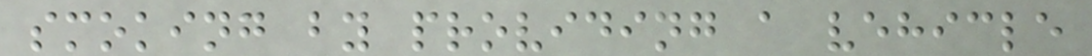smoking by providing a vehicle
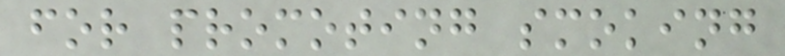for promoting smoking
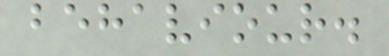behaviour.
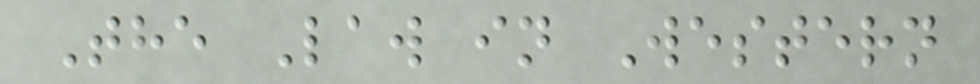The Law in Western
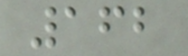162
